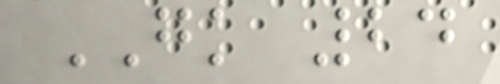GK 24
